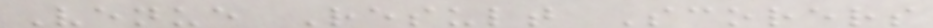Venue Result Scorers
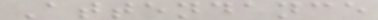Attendance
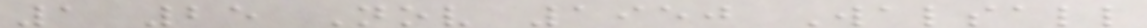1 25 Nov 1950 Walsall
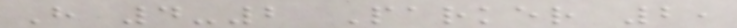H 4-2 Parker 2,
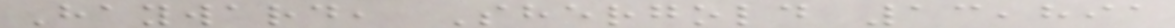Hayward, Shergold 13,891
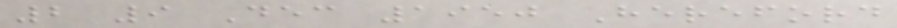2 9 Dec 1950 Hereford
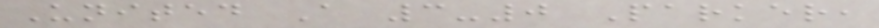United A 3-0 Parker,
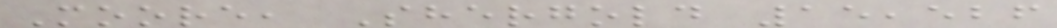Moore, Shergold 15,526
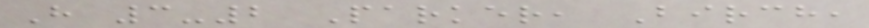H 3-2 Parker, Birch,
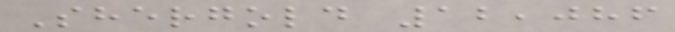Shergold 12,086
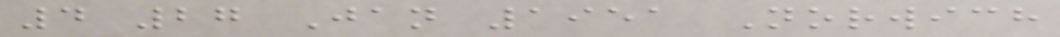4 27 Jan 1951 Norwich
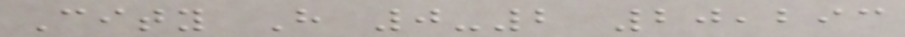City H 0-2 20,293
